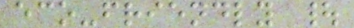eco-friendly |
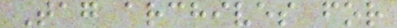Tag archives for
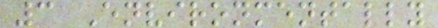3 Environmentally
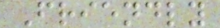Friendly
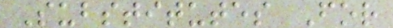Substitutes For
